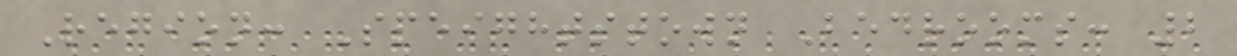Region: Speightstown Bedrooms: 2
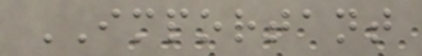IMPORTANT
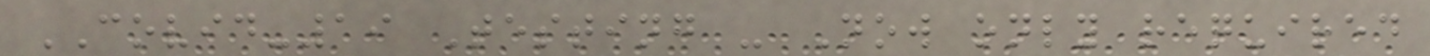COVID-19 Testing - Now only required
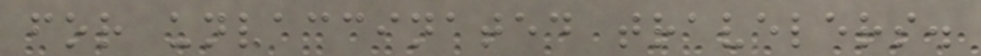for unvaccinated travelers.
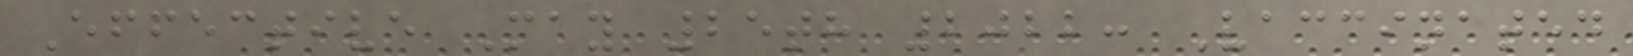Effective May 25th 2022: Vaccinated
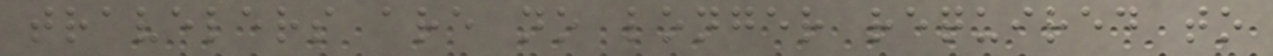travelers are no longer required to
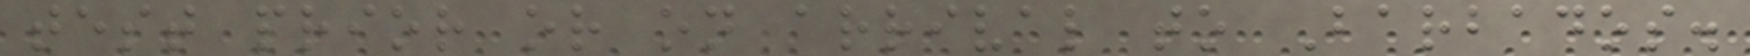test prior or on arrival to Barbados.
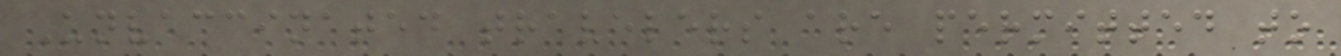Unvaccinated travelers are permitted to
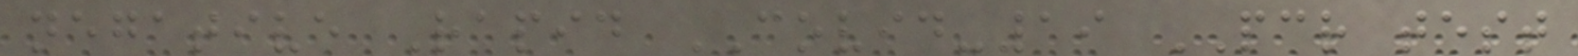negative Rapid COVID-19 PCR test
